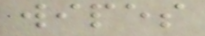wipes
